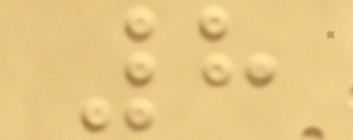8
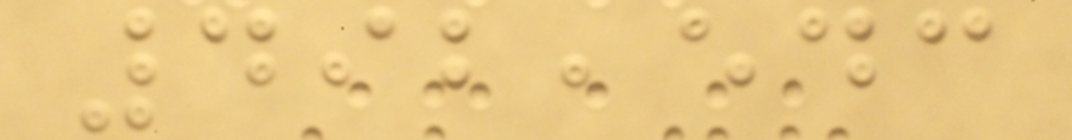492,543
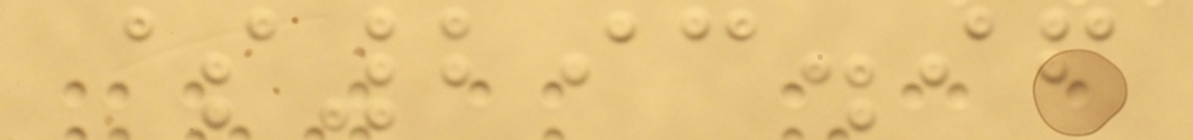$293.96
